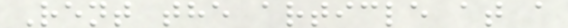Rent the article at a
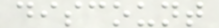discount
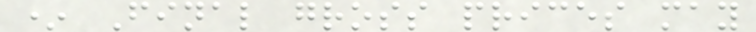* Final gross prices may
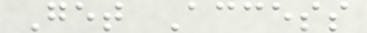Get Access
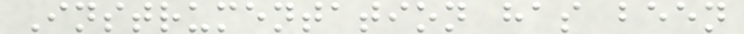Instrumentation has been
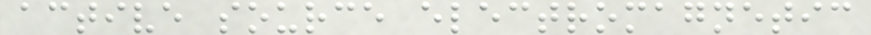active source electromagnetic
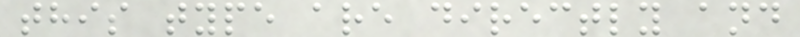this type are directly and
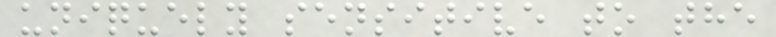uniquely sensitive to the
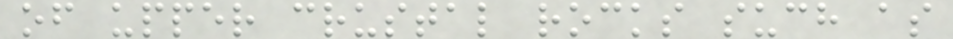of upper crustal rocks such as
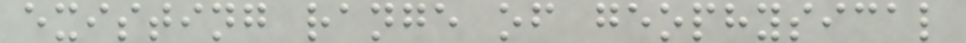existing range of geophysical
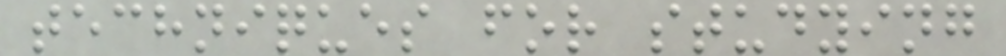techniques for studying
